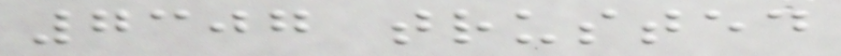7307 trusted
